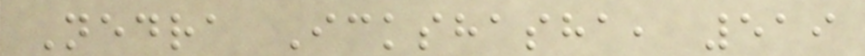Nedra Ickshasha, 519
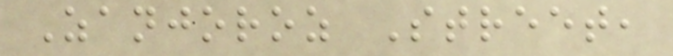Zanjoroz Street,
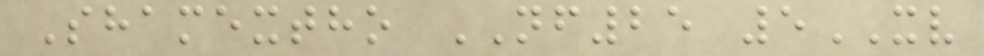Shamextho NF25 5XV
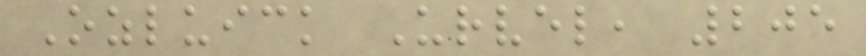Ozluick Urvel, 205
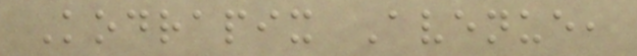Kodrapix Avenue,
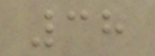38
